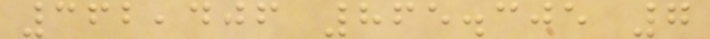362,406 865.305 7
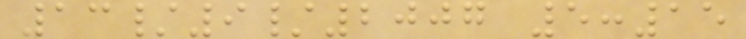13/9/2007 5:15
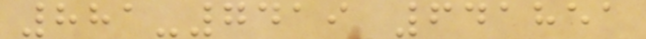881-7419 641851
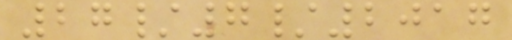27/7/2017
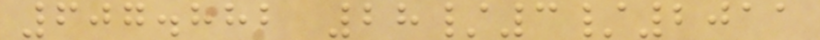607.882 28/3/2011
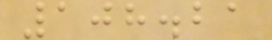108.21
